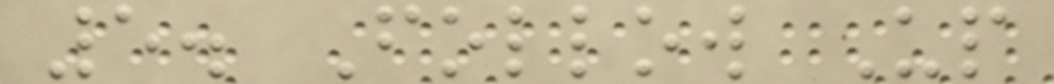5. Follow Up
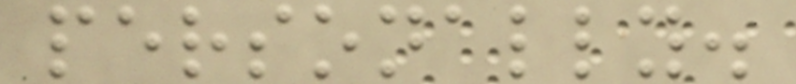personally.
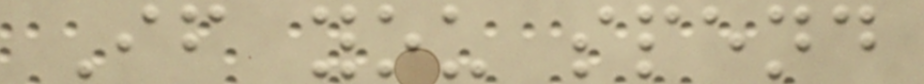If you spend
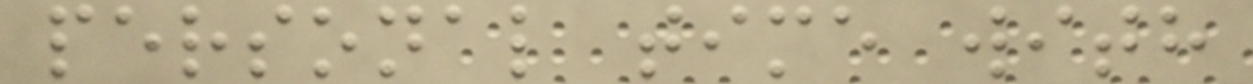personal time with
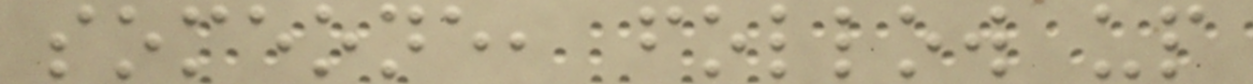someone, follow up
